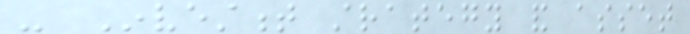- Investment strategy and asset
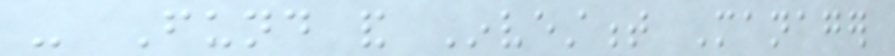- Fund and Investment Manager
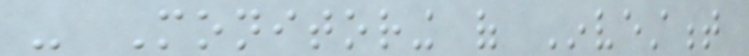- Monitoring of Investment
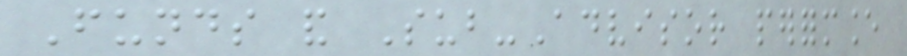Funds and Sub-Advisor performance
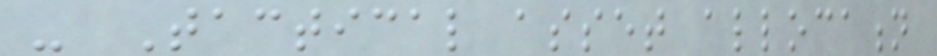- Tactical asset allocation
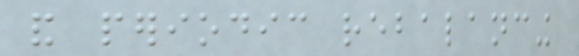and periodic rebalancing
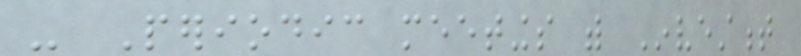- Periodic meetings with Investment
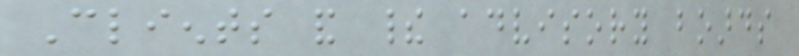Clients and their advisory boards
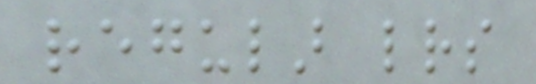regular letters
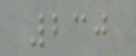230
